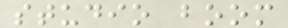studio boom
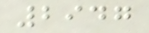2947
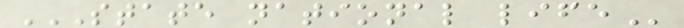STATE NATIONAL LIFE
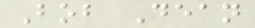Bob Dean
